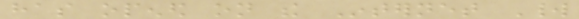has opened on the Internet World
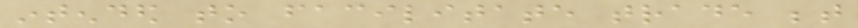intended to facilitate trade between
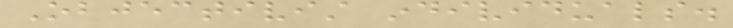Objectivist individuals.
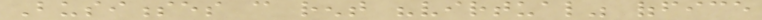Businesses can rent "virtual" office
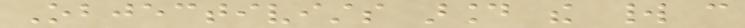Objectivists around the world can
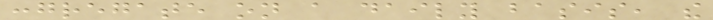congregate on a daily basis, the
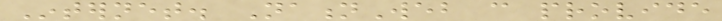Internet. NationWeb can provide
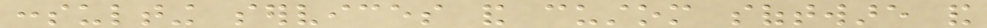consulting services and custom software and
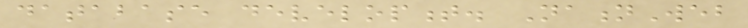database development. NationWeb
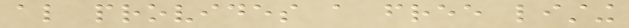also provides a free listing
